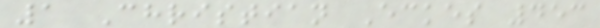1 Christian Eckes 453
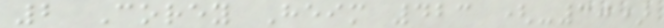2 Corey Heim 423 (-30)
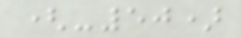(-50)
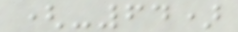(-64)
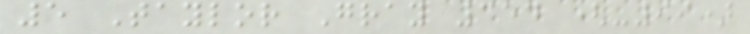5 Taylor Gray 354 (-99)
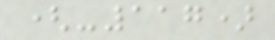(-117)
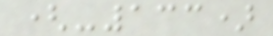(-133)
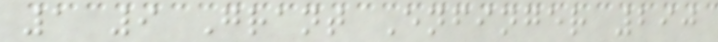1 9 Grant Enfinger 290
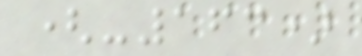(-163)
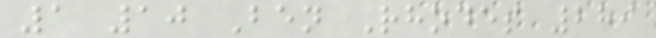1 10 Ben Rhodes 289
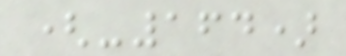(-164)
